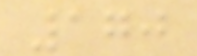170
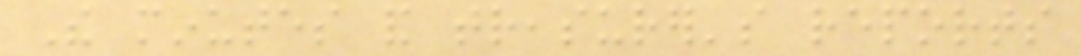The minutes and treasurer's reports
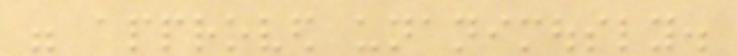were approved unanimously.
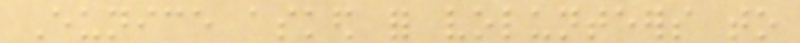Eunice asked for volunteers to
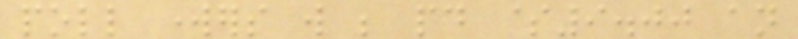poll workers will be paid $9.00 an
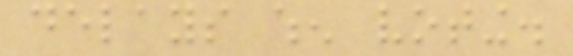delays when voting.
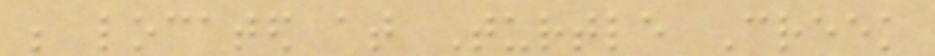be located at Turtle Creek
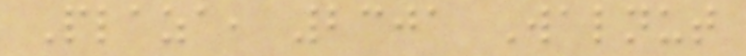Plaza, 2301 Walnut
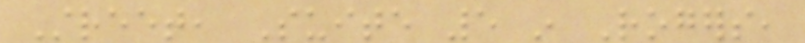Street, Suite 5 in Rogers,
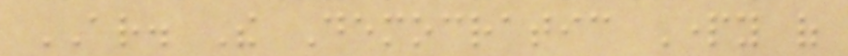AR. The Democratic Party of
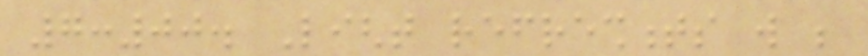7:00. Light refreshments will be
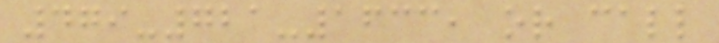479-721-1633, or call
